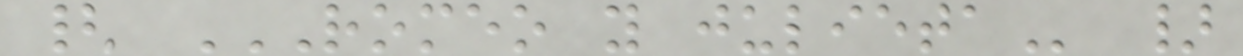{ ROMEO Y JULIETA }
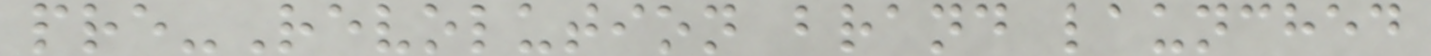pre-Revolution brand launched
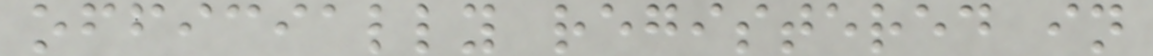officially registered in
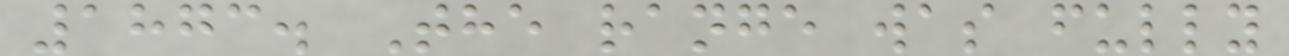1873. The range was fully
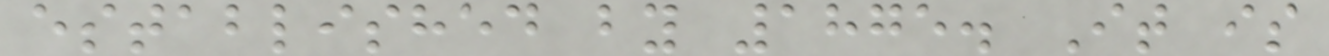established by 1875. It is
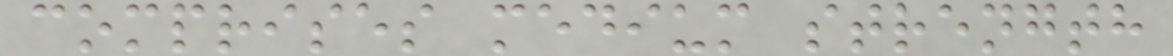comprises medium strength
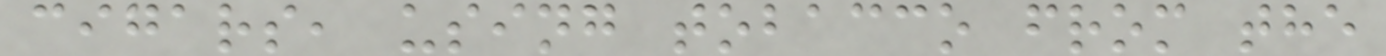cigars, using tobacco from the
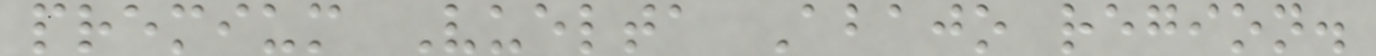premium Vuelta Abajo region.
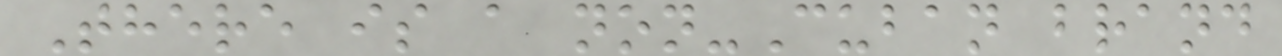There is a non-Cuban brand
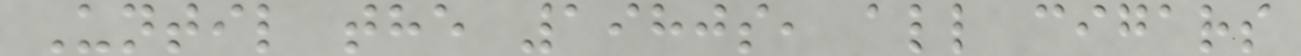Until the 1980s, all cigars
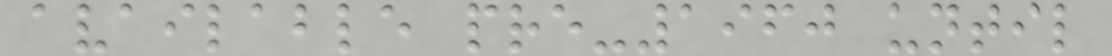available pre-1960 until
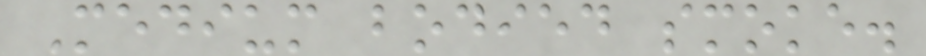Medium bodied smoke.
